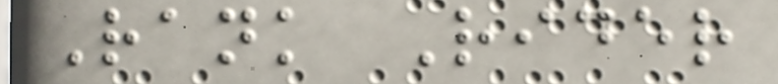Rank Rider
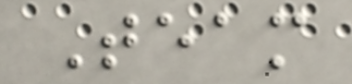Team
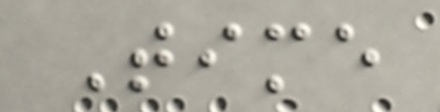Time
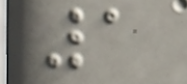1
